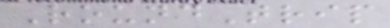RoundTrip
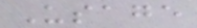Usage
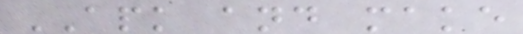APK and make
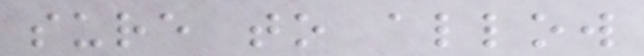sure to allow
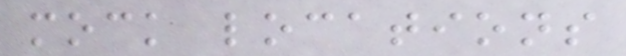mock locations
